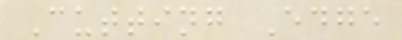Cutting Edge
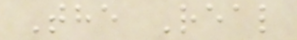The Real
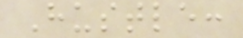Hustle:
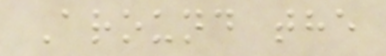Around the
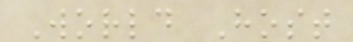World Host
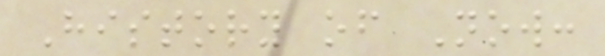History of Now:
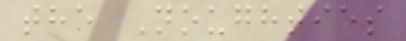the Noughties
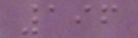196
